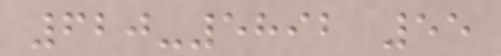620-5892 55
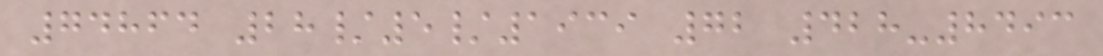74864 28/5/1939 72 428-8493
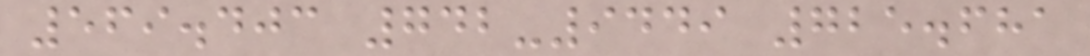569.403 742-9449 725.681
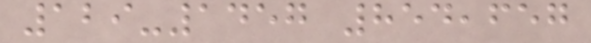129-1457 854,657
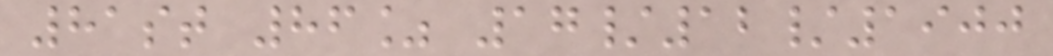81st 86% 17/12/1900
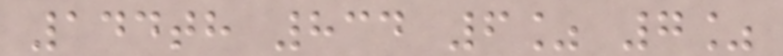144th 834 6% 7%
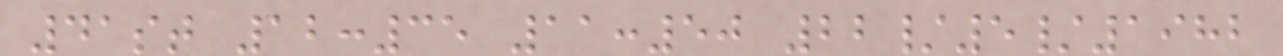41st 12:35 11:50 22/5/1982
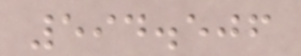594.506
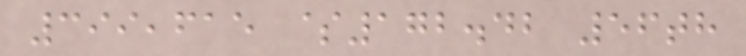399,615 $172.42 56th
